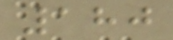180
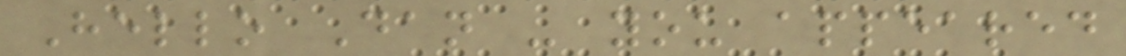Hello Dan - you appeared
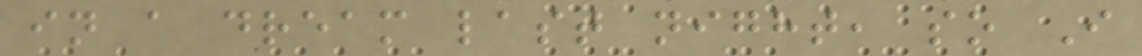in a dream last night, so I
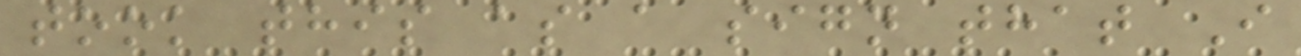took this as a sign that I
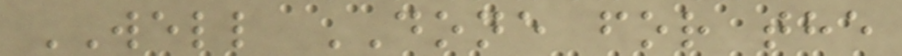WELL DONE for the
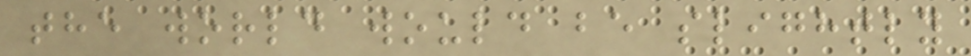the world would be slightly
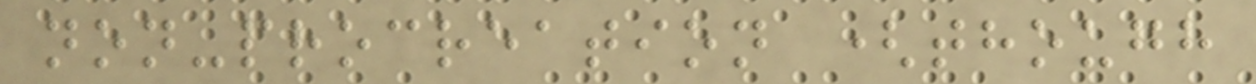non-procreation (though
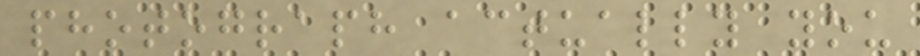photograph actually you
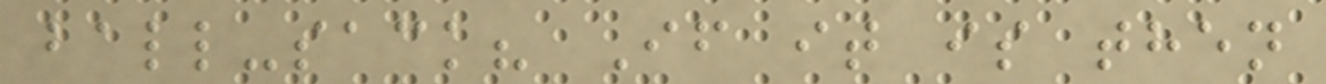ball-sack? If it is then
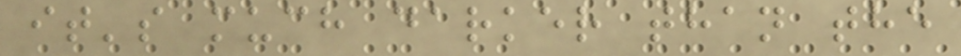it's much darker than the
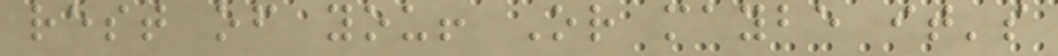rest of you! Or maybe it's
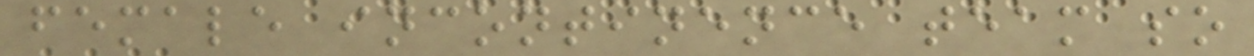female incontinence team so
